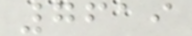7619
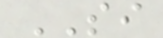SI
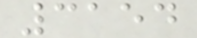3154
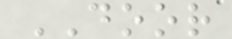DOOR
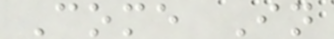Come In
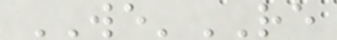WE'RE
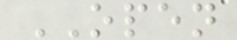OPEN
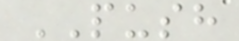PUSH
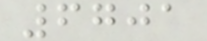6701
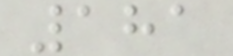181
